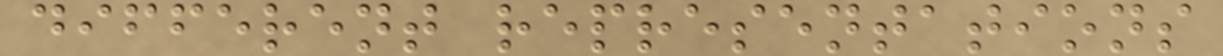different representations
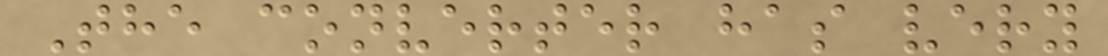The converter has very
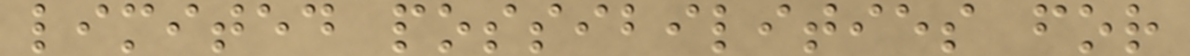limited possibilities for
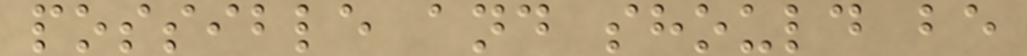possible and should be
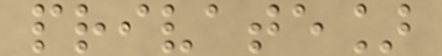private]
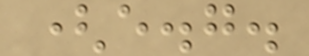(e.g.
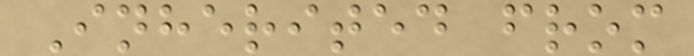Inherited from
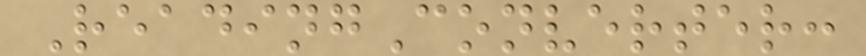ReadingConverter:
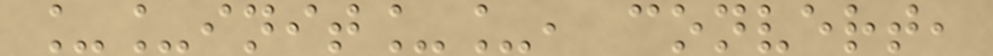__init__, convert,
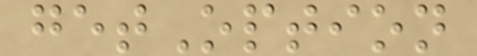getOption
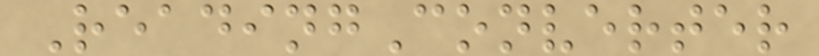ReadingConverter
